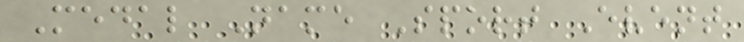Medal Name Sport Event
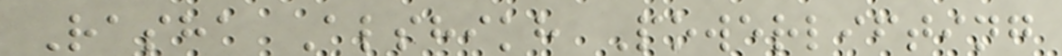Rasha Alshikh Powerlifting
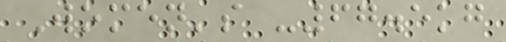Women's -67.5kg
